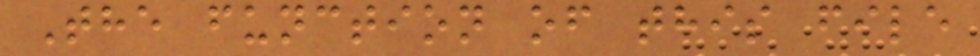The function of this file
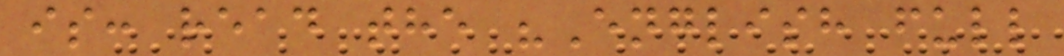is: read the "English full
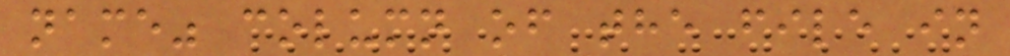name" column of the file in
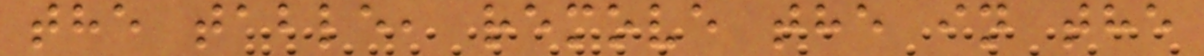the table, remove the in the
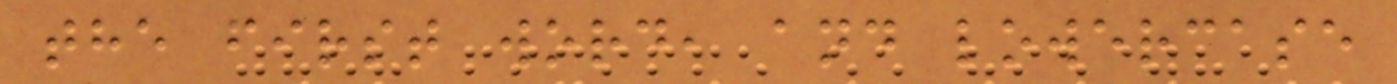the first word, and lowercase
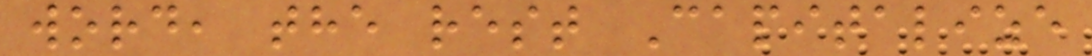word, the rest Capitalize
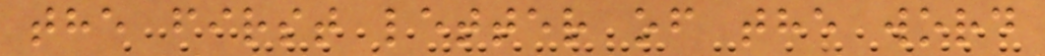the first letter of the word
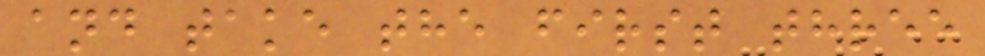and take the first three
